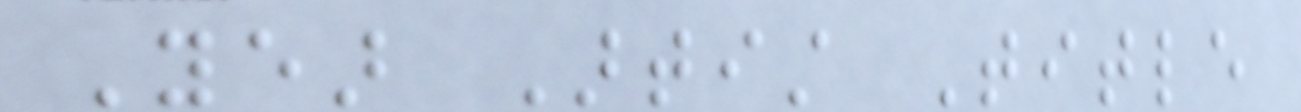Year Artist Title
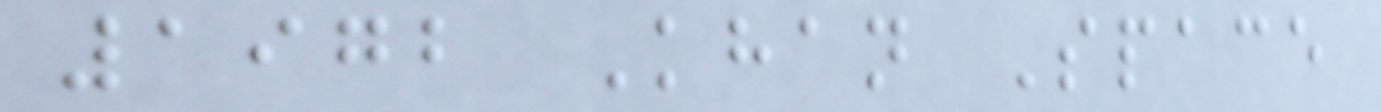1972 Khan Space
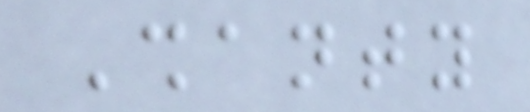Shanty
